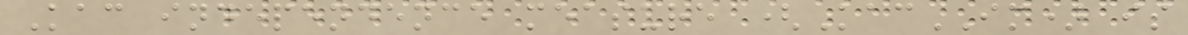Kac independence measure (KacIM) is
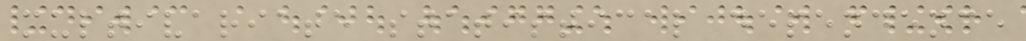multivariate statistical dependence
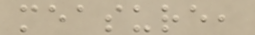measure,
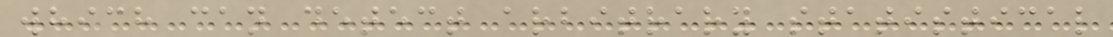which can detect arbitrary statistical
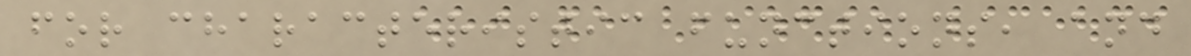for characteristic functions, and
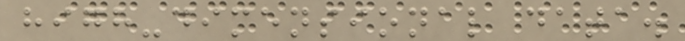high-dimensional data.
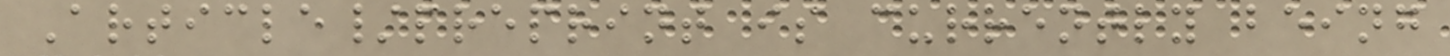Article/preprint is currently being
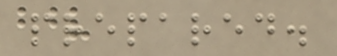prepared.
